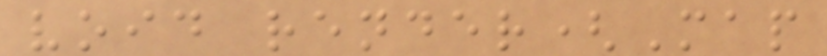void render(Map
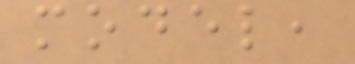model,
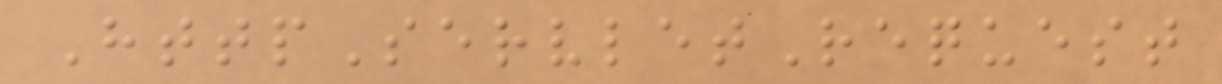HttpServletRequest
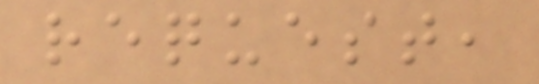request,
